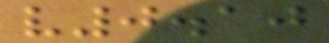v0.10
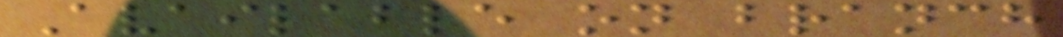Available on branch
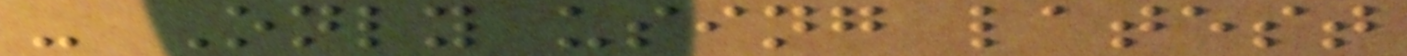- Only using latest
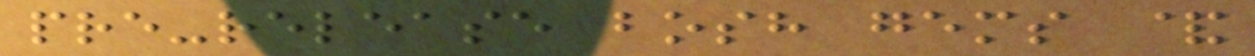pre-release bosh gems &
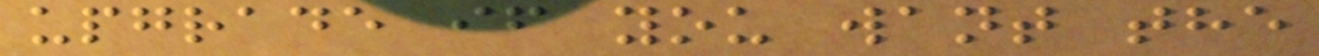upgrade if you want the
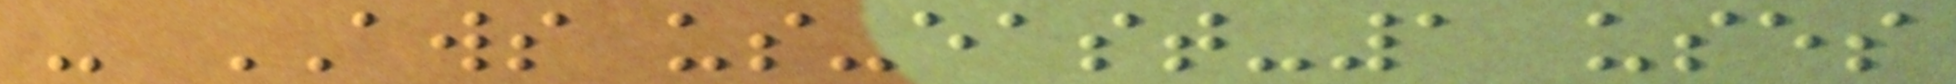- AWS us-east-1 uses
